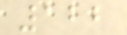122
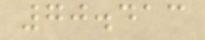70.413
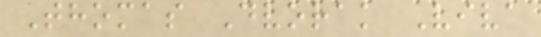Thomas Dvorak Viva
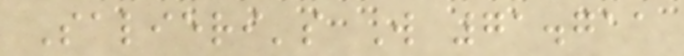Salieri's W 71.711
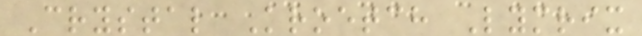Crystal Kroetch Lymrix
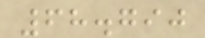68.790
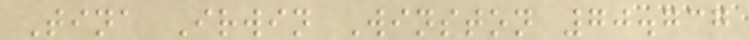Tina Irwin Winston 70.737
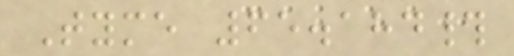Tyme 65.184#
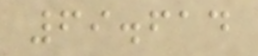69.614
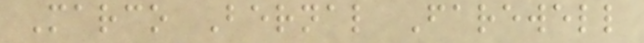Marco Bernal Farewell
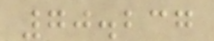70.237
